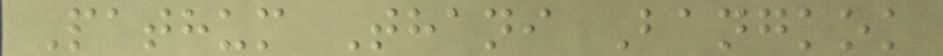Pathum Thani Bangkok
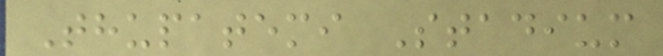Thupatemi Stadium
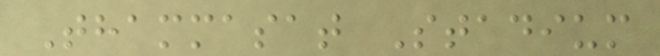Thammasat Stadium
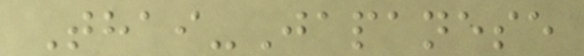Thai-Japanese
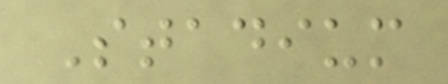Stadium
